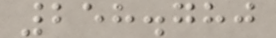258.780
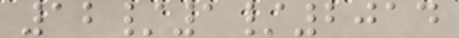12/1/2014
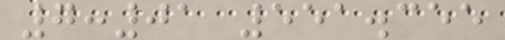7:01 551.355
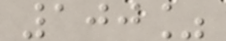100%
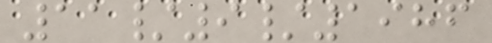11/9/1986
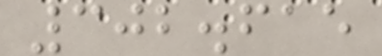302.615
